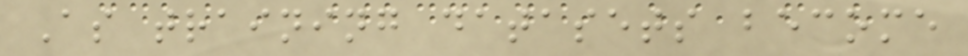As training datasets become
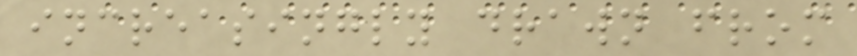increasingly drawn from
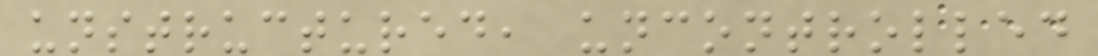unstructured, uncontrolled
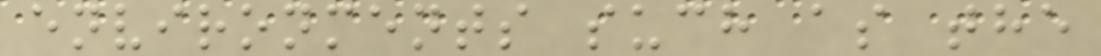environments such as the
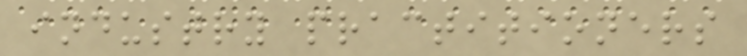industry practitioners
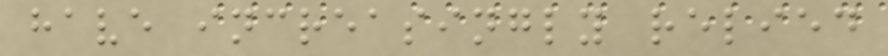have increasingly relied
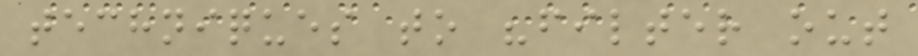techniques to "filter out
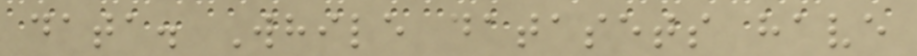data. While datasets have
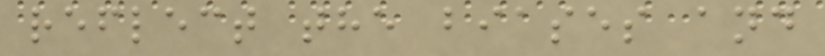reflect the biases and
